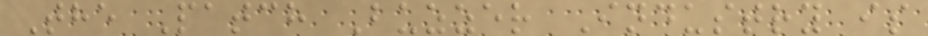The Patch Buzzer Industry is
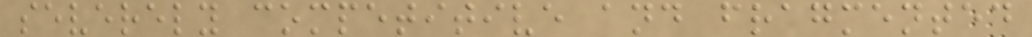severely competitive and fragmented
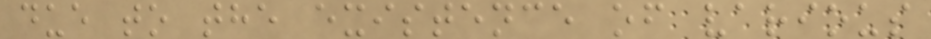due to the existence of various
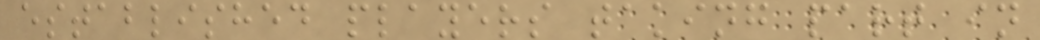established players taking part in
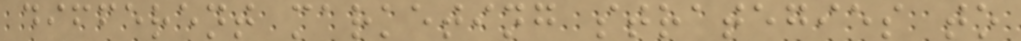different marketing strategies to
